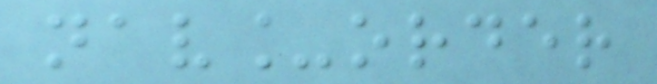nav_order
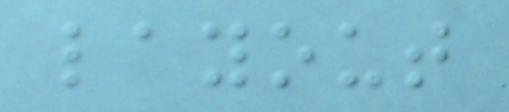layout
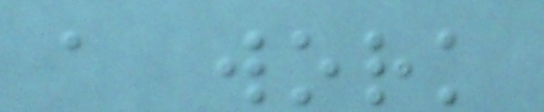a work
